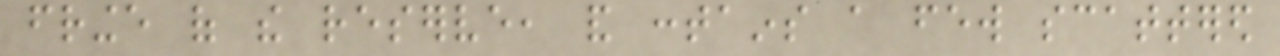fringe of the reserve, and contains a few scattered
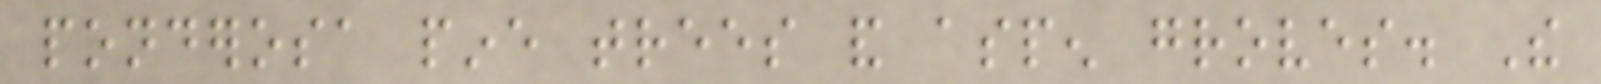ponderosa pine trees and aspen groves. The
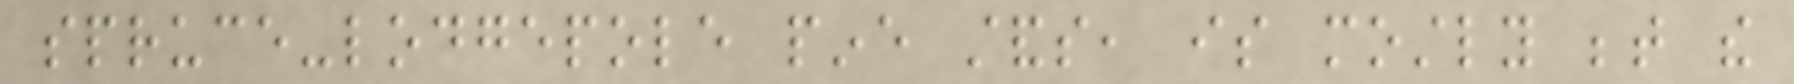spruce-lodgepole pine stands, is mostly between the
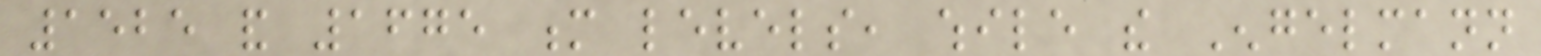1525 and 1675 m levels, while the Engelmann
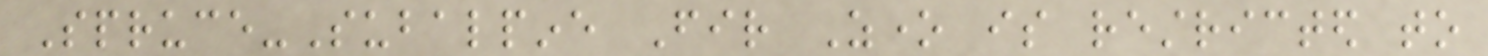Spruce-Subalpine Fir Zone is restricted to
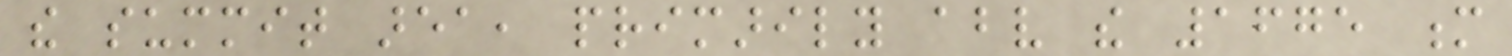the summit area, primarily above the 1675 m
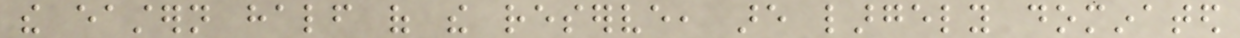the eastern half of the reserve, are largely dominated
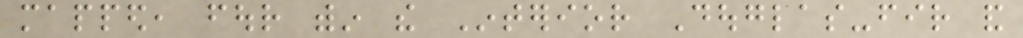mapped, four within the Interior Douglas-fir and
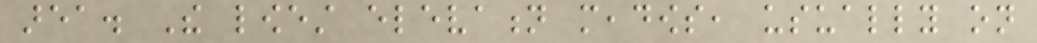area. The lowest elevation meadows, usually on
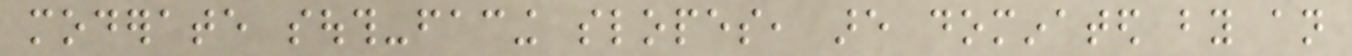moderate south-facing slopes, are dominated by an
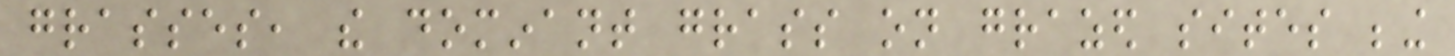grasses, the dominant grass on grazed sites being
